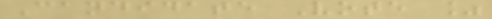Candidate Vote %
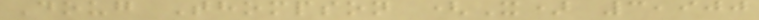Doug Thompson (X) 3,900
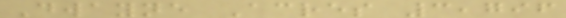Dwayne Acres 3,796
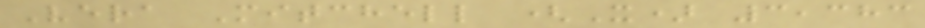Vera Mitchell (X) 3,383
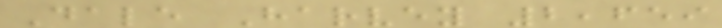Dale Harvey 2,659
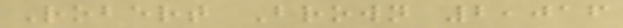Robert Brown 2,016
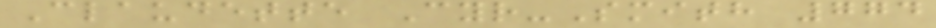Claudette Cyr-Smith 774
